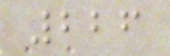226
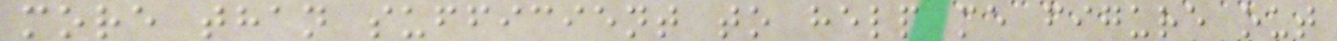more than sufficient to help me figure out
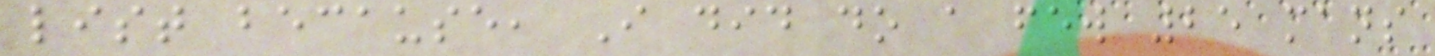list because, I did do a few 25 mans
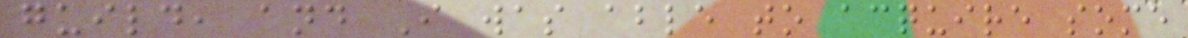guild, and I was able to acquire some
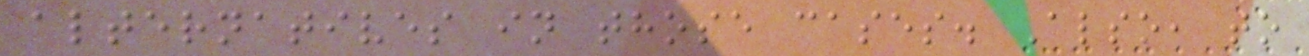alternatives in those cases. Also, to
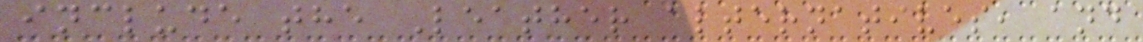include the Leather alternatives, and
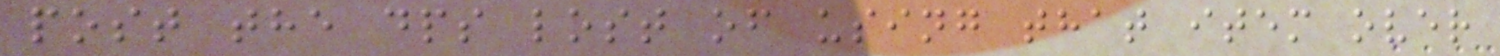post the dps lost of using that item over
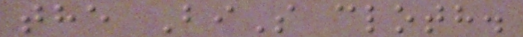the BiS cloth.
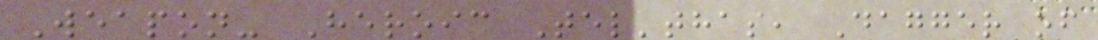Weapon- Heroic Tel'thas, Dagger of
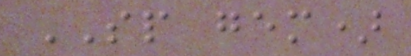SP gem)
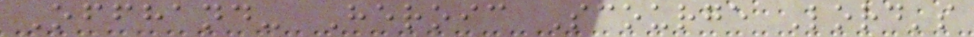Offhand- Heroic Scourge Lord's
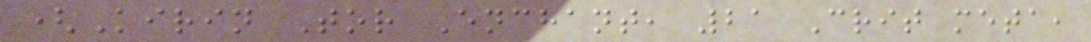(Kirin Tor Enchant, 21 Crit meta,
